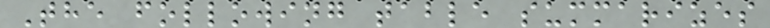The following table summarizes
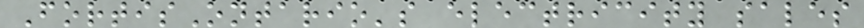FortisOntario's electricity sales
